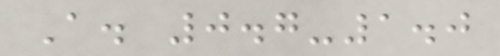A. 0.7-1.0
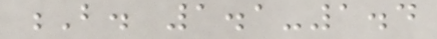B. 1.1-1.4
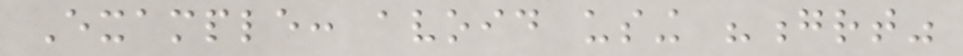Example: avoid using "grt"
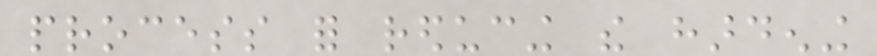process for reducing the hardening
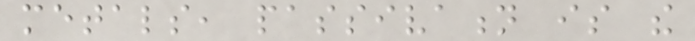metals, passivation is the
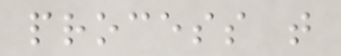process that
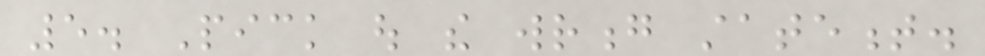5. Pick out the wrong statement.
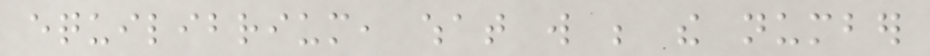equilibrium, what will be the number
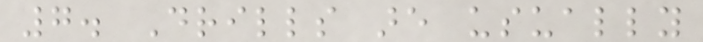7. Drills are usually
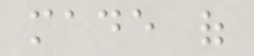made of
